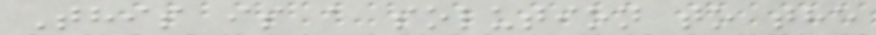This is a solution to the
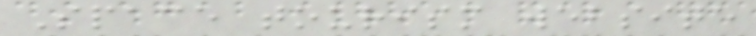Space tourism website
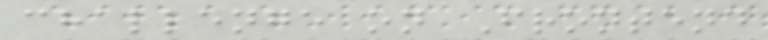challenge on Frontend
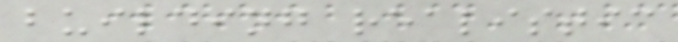building realistic
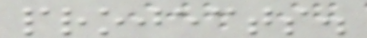projects.
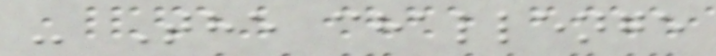- The challenge
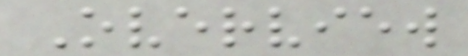Overview
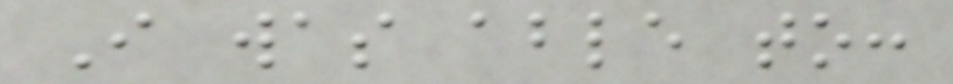I was able to:
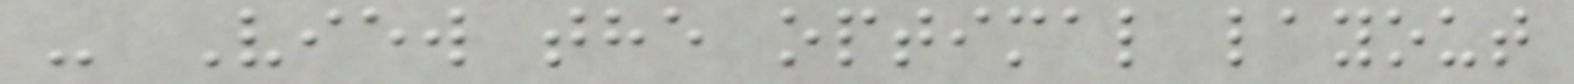- View the optimal layout
